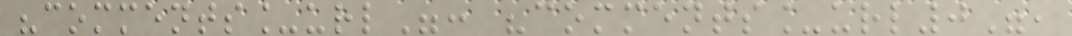"comments_url": "comments_url0",
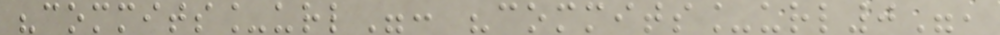"commits_url": "commits_url0",
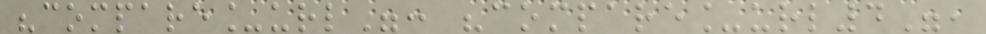"compare_url": "compare_url4",
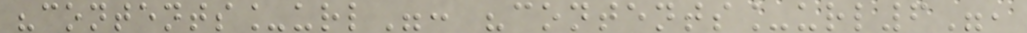"contents_url": "contents_url6",
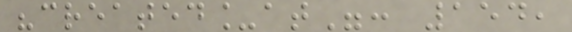"created_at": 154,
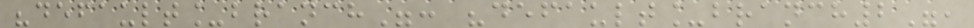"default_branch": "default_branch2",
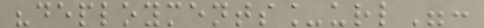"deployments_url":
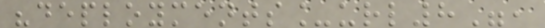"deployments_url8",
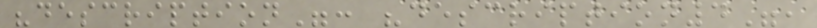"description": "description4",
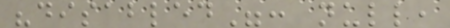"disabled": null,
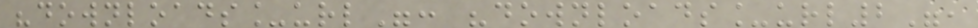"downloads_url": "downloads_url2",
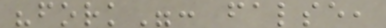"fork": false,
